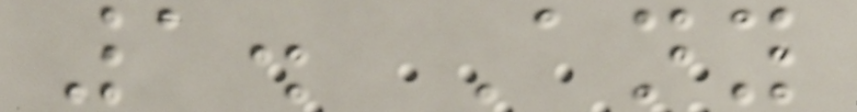1. Any
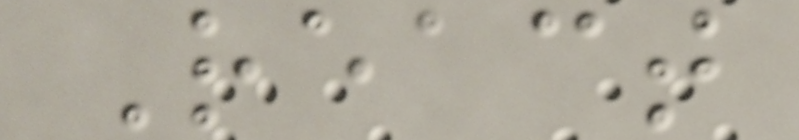React
